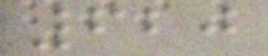620
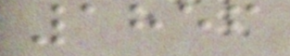1856
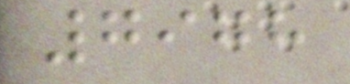7978
